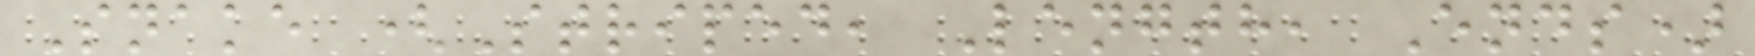Snake (Striped, Length, Ends)
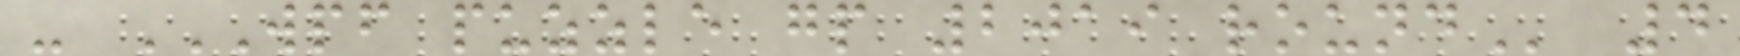- WPF PUZZLE GP 2019 ROUND 4
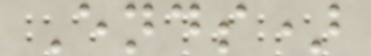Ends)
